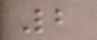2
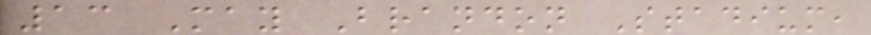13 May Brandon Stadium,
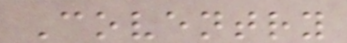Coventry
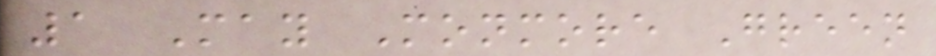1 May Monmore Green
